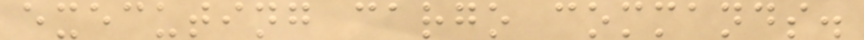executing cargo commands.
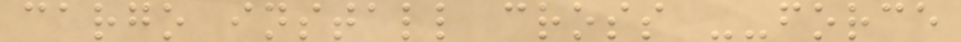cargo install cross --force
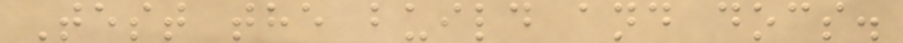Test the build and docs.
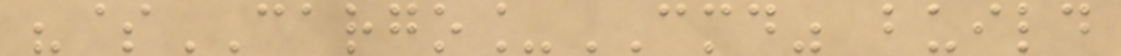"$CARGO_CMD" build
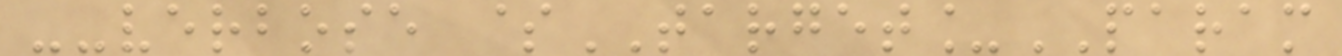--verbose $TARGET_PARAM
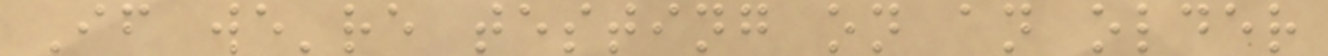If we're testing on an older
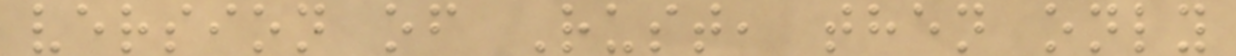version of Rust, then only
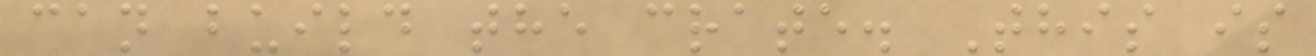can build the crate. This is
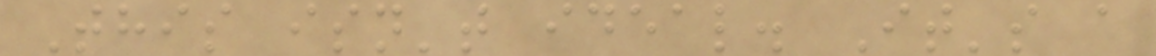This isn't ideal. It's a
